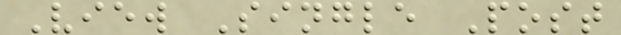View Single Post
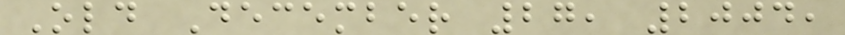Old December 27, 2004,
